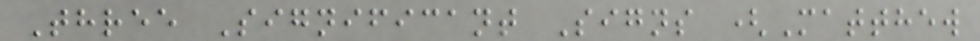Three Significant Signs (Matthew
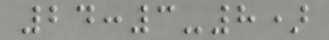24:3-8)
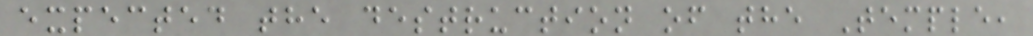expected the destruction of the Temple,
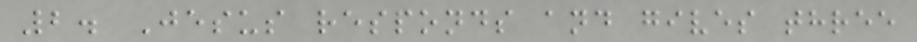2. Jesus responds and gives three
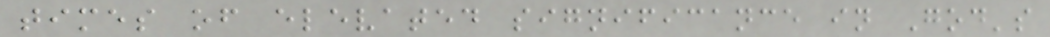times of elevated significance in God's
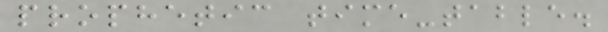prophetic time-table.
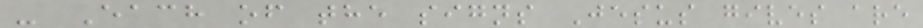- Each of the signs Jesus gives are
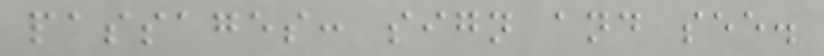passages: sign and see.
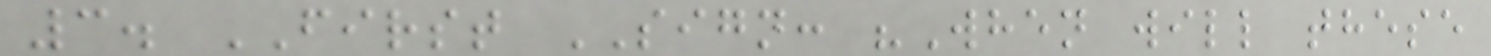3. FIRST SIGN: "When will these
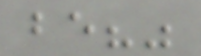be?"
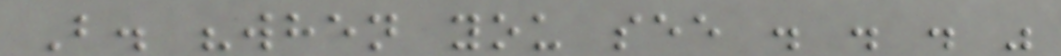B. "when you see . . . "
